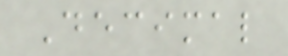Decimal
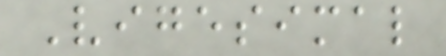Vigesimal
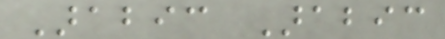Arabic Arabic
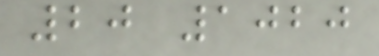20 1020
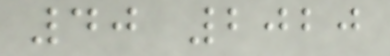40 2020
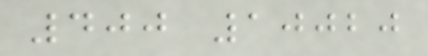400 10020
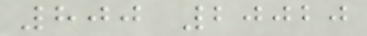800 20020
